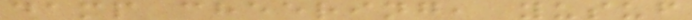damp cheering, yusuf
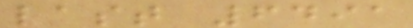last 6491
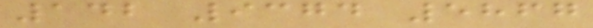142 9374 5867
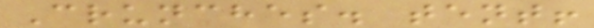Crunches. tent!
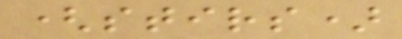(stirs)
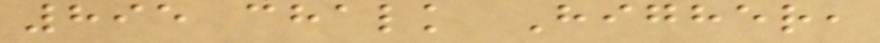895 chalk Higher,
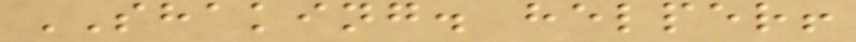SHAKING. helper!
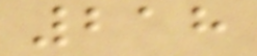218
